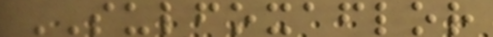SULFOXAFLOR
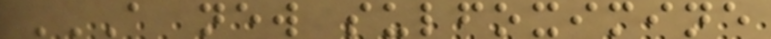A NEW SULFOXIMINE
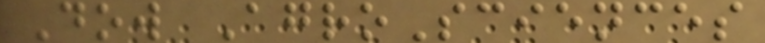Dow AgroSciences
